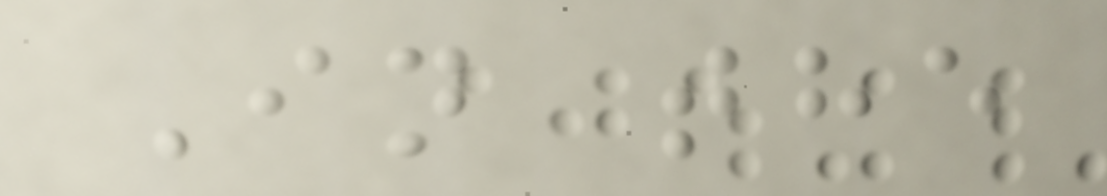In the
